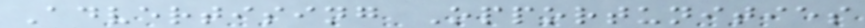Advertising Opportunities
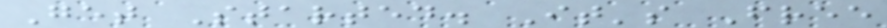Get Started. It's Free
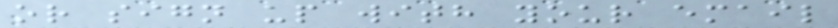or sign up with your email
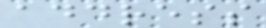address
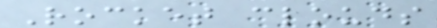Rocket clouds
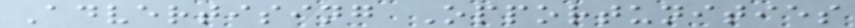Advertising Opportunities
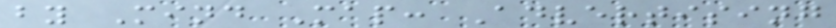by Mind Map: Advertising
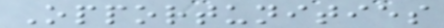Opportunities
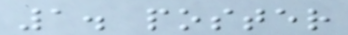1. poster
